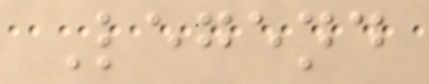Legend
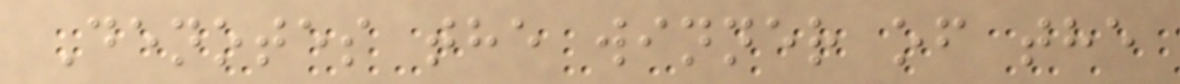Denotes the winner of the
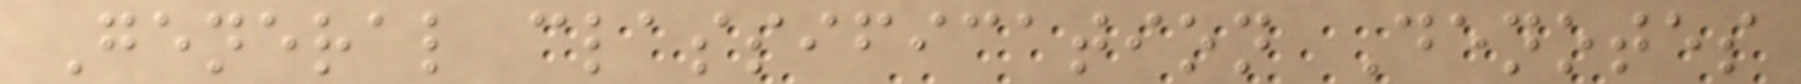General classification Denotes
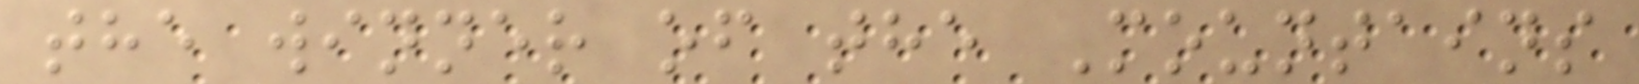the winner of the Mountains
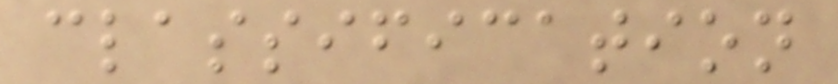classification
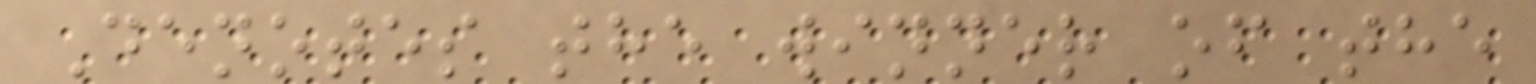Denotes the winner of the
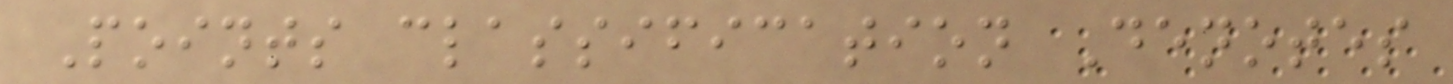Points classification Denotes
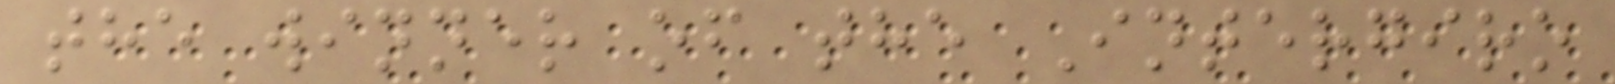the winner of the Intergiro
